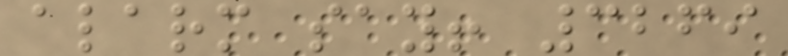alarm say! 3269
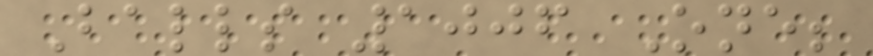Balls 1006 One;
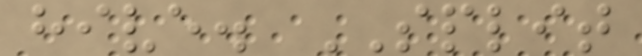hive. SPLIT
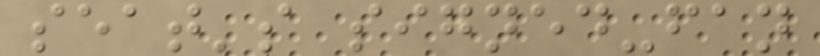seat's signed-fan
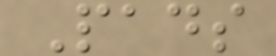Pads
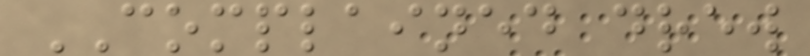COMPLAINED drew
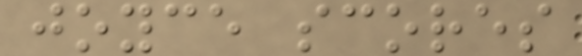joyce scores
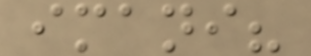imani?
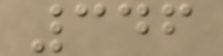346
